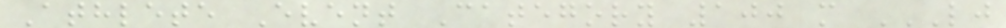Athlete Event Category 100 m LJ
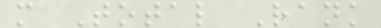m Total Rank
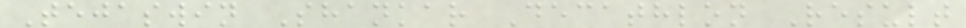Tejaswin Shankar Decathlon Result
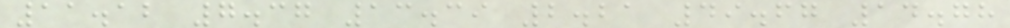11.12 7.37 13.39 2.21 49.67 14.78
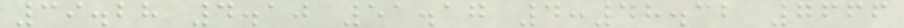39.28 4.10 51.17 4:48.32 7666
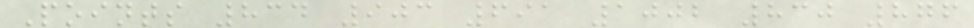Points 834 903 691 1002 830 876
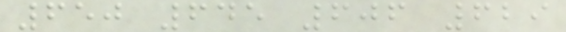650 645 606 629
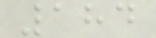184
